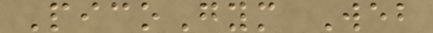PicoGym Web
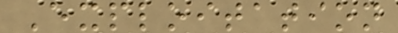Exploitation
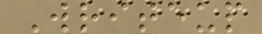Writeup
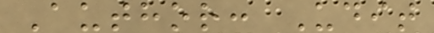Author: Udit
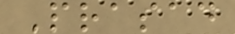Prasad
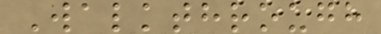Walkthrough
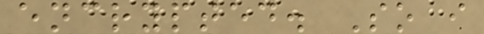encrypted. So i
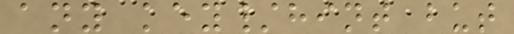any key/hint but
